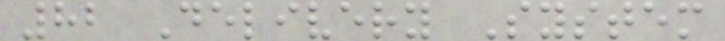82 Delivery System
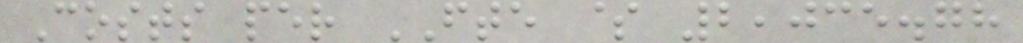Costs per FTE $ 2,035.78
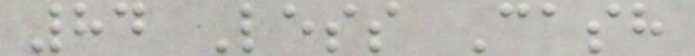84 Less Cash
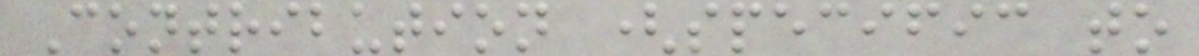Contribution (specific to
